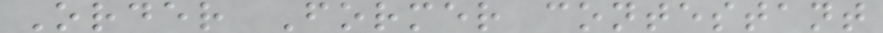Order Former contestant
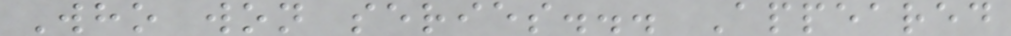Who won series... Appeared
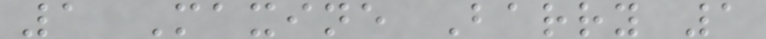1 Maxine Barry 1
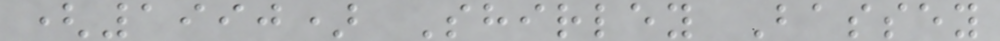(1990) Shirley Bassey
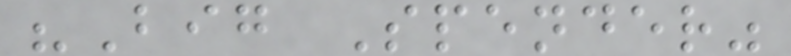"Big Spender"
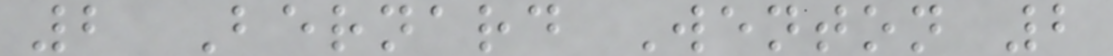2 Bernard Wenton 2
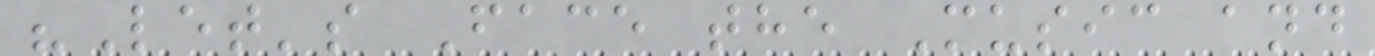"Let's Face the Music and
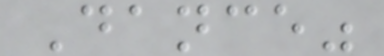Dance"
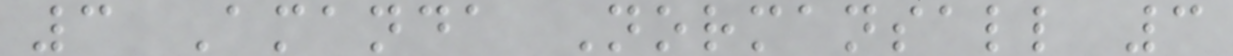3 Amanda Normansall 3
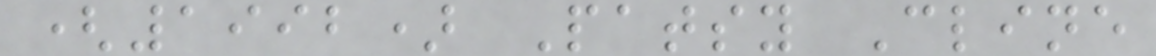(1992) Patsy Cline
